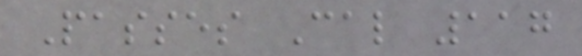Passes Cal 117
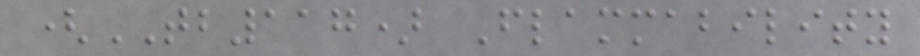(TB117) Flammability
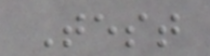Test
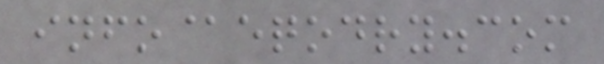info@eqodry.com
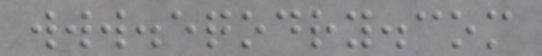www.eqodry.com
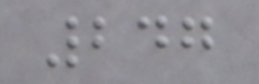247
